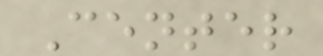Center
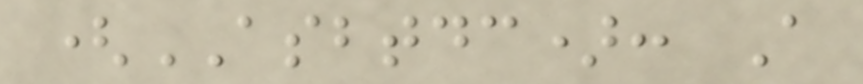(ASBTDC): A
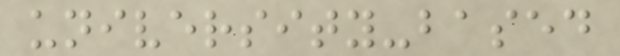university-based
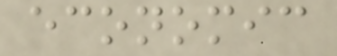economic
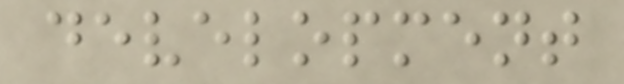development
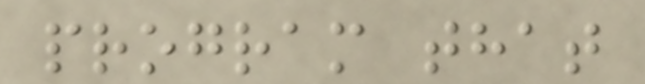program that
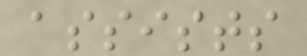assists
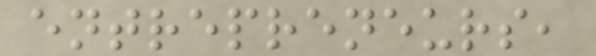entrepreneurs,
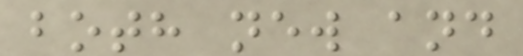both new and
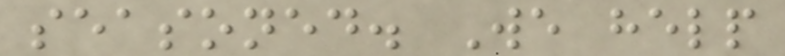seasoned. We help
